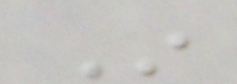In
